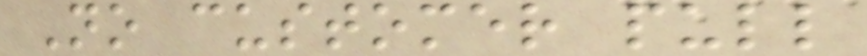No customer pull
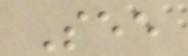See
